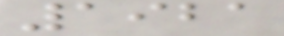1921
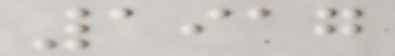1917
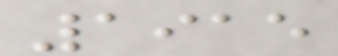1915
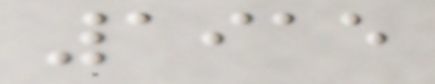1915
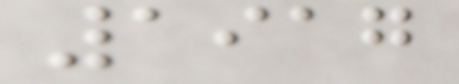1917
